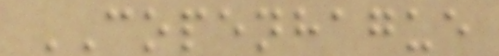COPENHAGUE
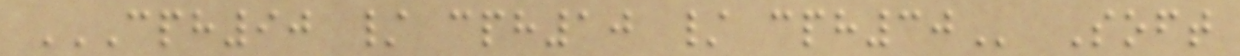CPH90 / CPH10 / CPH30 Soft
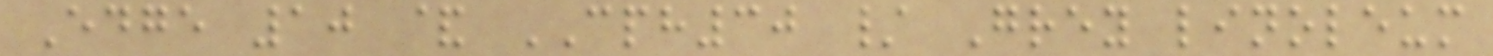Edge 10 & CPH30 / Grey linoleum
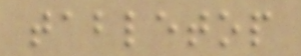tabletop
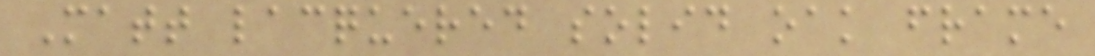Matt lacquered solid oak frame
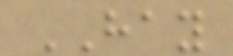HAY
